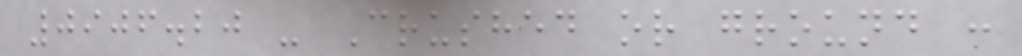0906.20 - Crushed or ground :
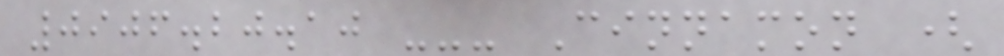0906.20.10 --- Cinnamon (
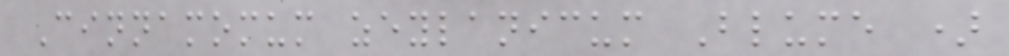Cinnamomum zeylanicum Blume )
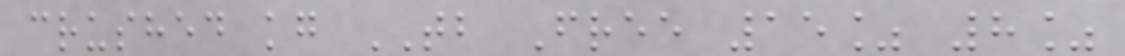crushed kg TB Free 15% 8%
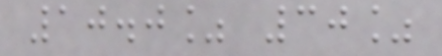10.0% 30%
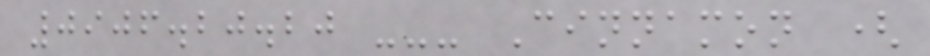0906.20.20 --- Cinnamon (
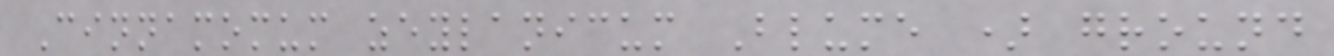Cinnamomum zeylanicum Blume ) ground
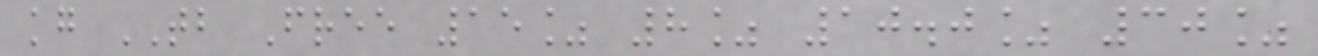kg TB Free 15% 8% 10.0% 30%
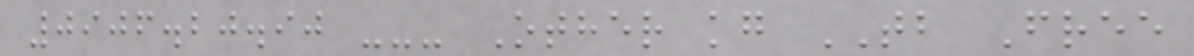0906.20.90 --- Other kg TB Free
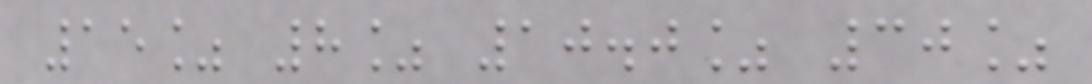15% 8% 10.0% 30%
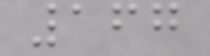167
